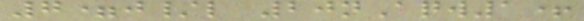7=j/l 20nAqw1+
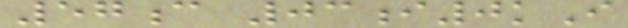57c 03i0kI
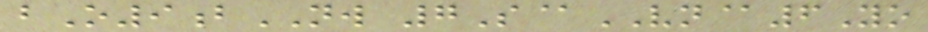bO9bNW 7S@VN@6Yo
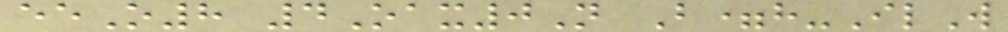eeO8 4Oax0N B=h-IlW
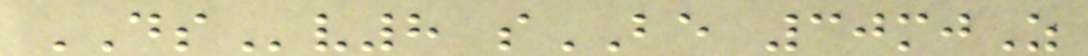DSv8 sBE 30mjZ
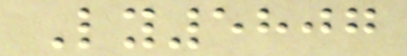Ly5807
